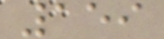159
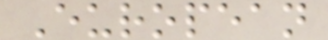European
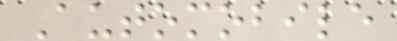Automobile
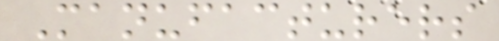Manufacturers
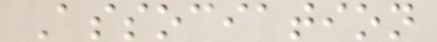Association
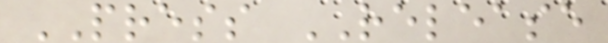PRESS RELEASE
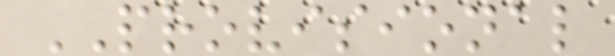PROVISIONAL
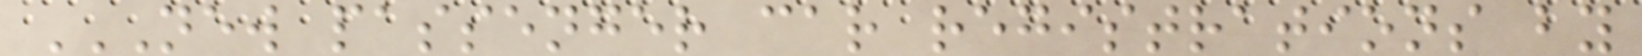NEW PASSENGER CAR REGISTRATIONS BY
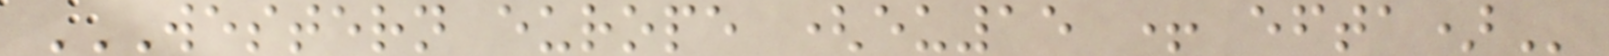WESTERN EUROPE (EU15 + EFTA)
